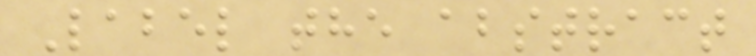Label the abstract
